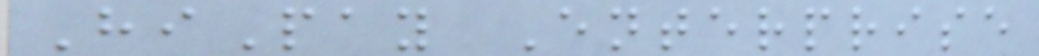HiPay Enterprise
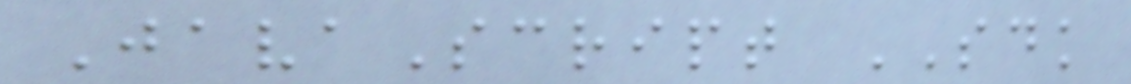JavaScript SDK
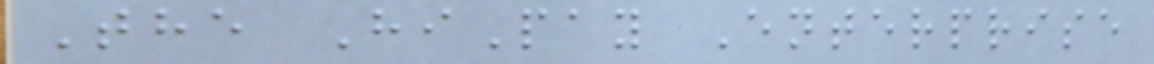The HiPay Enterprise
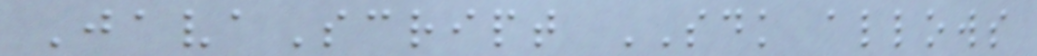JavaScript SDK allows
